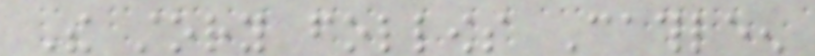The story follows Cathleen
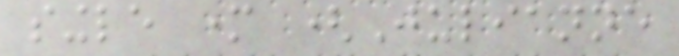single mother (Julianne
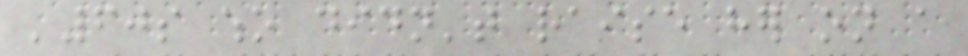'60s who didn't raise her on a
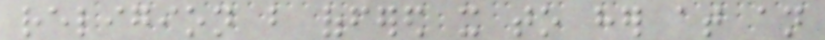religion but offered it to her at an
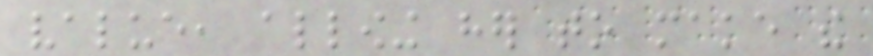value, allowing her to make the
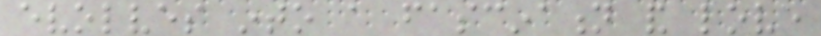evolves into a fascination and love
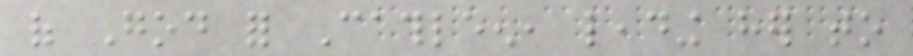of God for Cathleen, leading her to
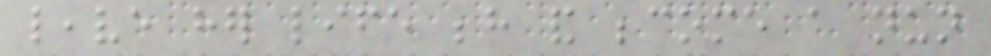leave her life behind and become a nun
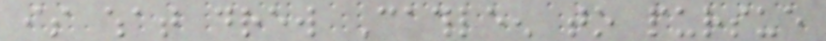is what drew Cathleen to pursue
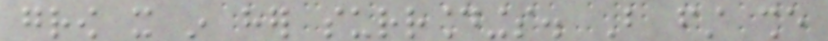grow it in her surroundings. But first she
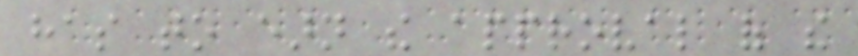has to earn the approval of the
